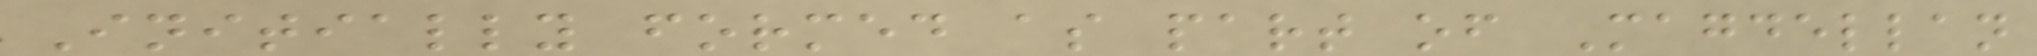Initially formed as part of Magdellan
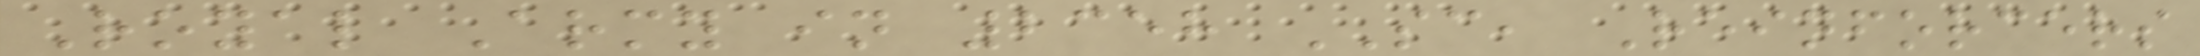Royal Army in 2358 SC, Reinforcers
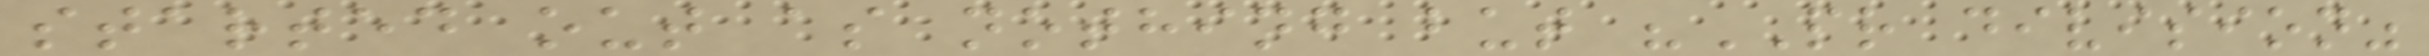started out as nothing but "PR division"
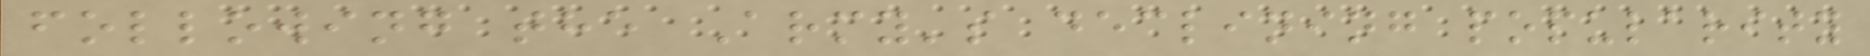following the Army's declining popularity
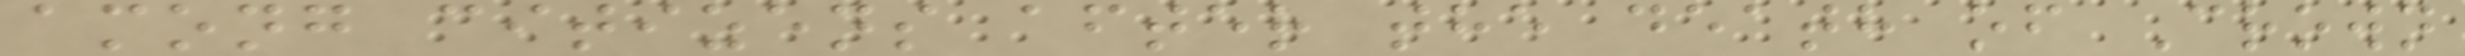among citizens after the death of Crown
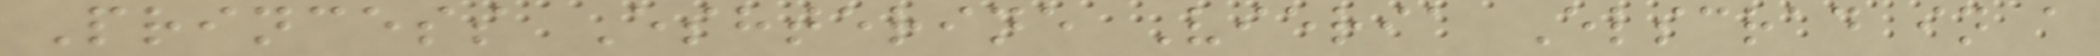Princess Eshterine Vieria Elscrad in a
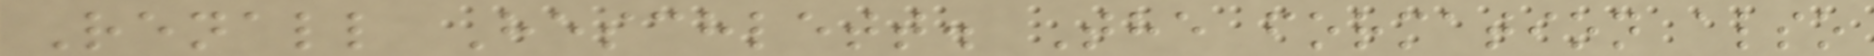Renall Heschlett. The formation also
